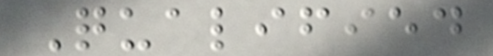Qualified
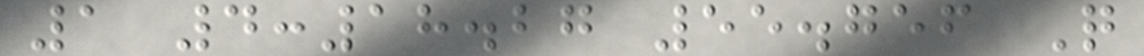1 4:18.27 55.756 Q
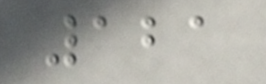121
